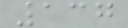137
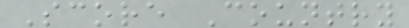Score Country
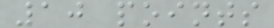10 points
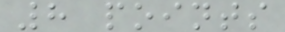8 points
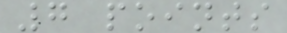7 points
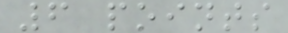6 points
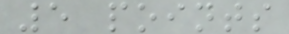5 points
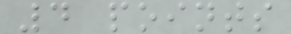4 points
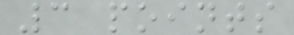3 points
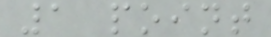1 point
